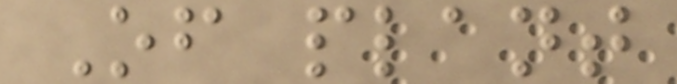Of plant
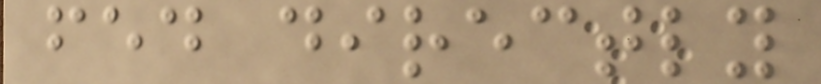fed directly
